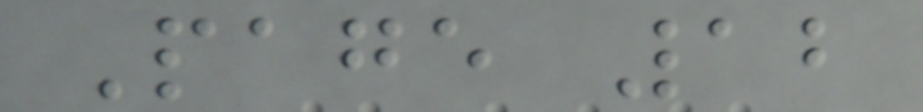Page 12
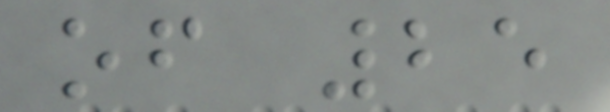of 25
